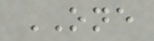ONE
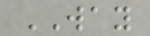WAY
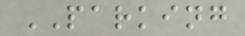PARKING
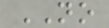NO
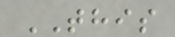THIS
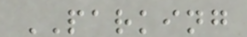PARKING
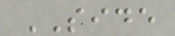SIDE
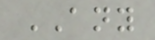ANY
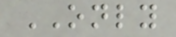ONLY
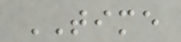TIME
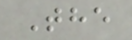The
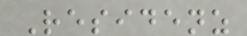Residenz
